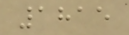1815
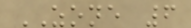ZONE 6
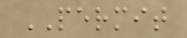PERMIT
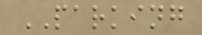PARKING
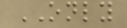ONLY
